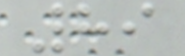89
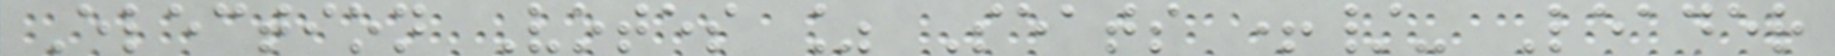Election Votes % Seats +/- Leader
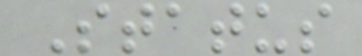Status
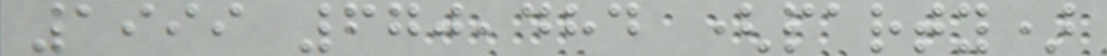1999 670,484 (party)
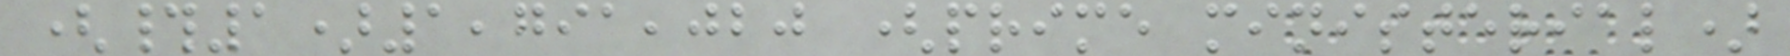(#1)1,791,020 (prime ministerial)
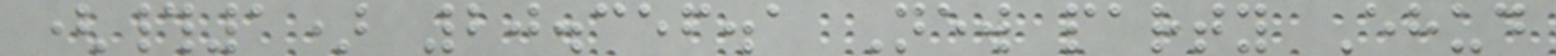(#1) 20.356.1 New party Ehud
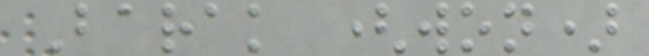Barak (won)
